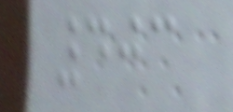403
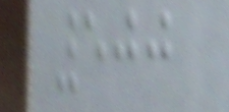500
